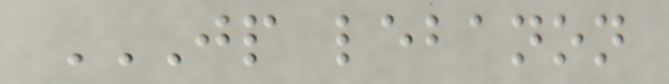JP LEBANON
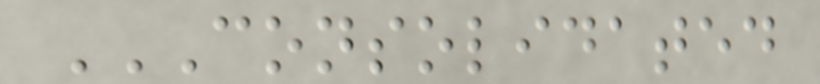CONSOLIDATED
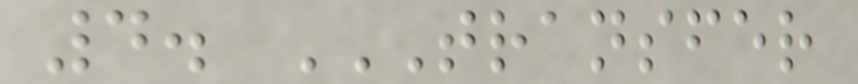4. TRANSFER
